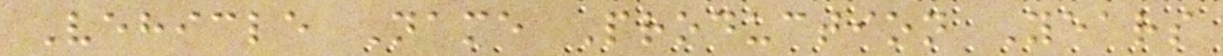Vehicle Name Production Years
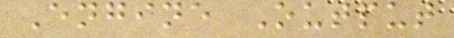Engine Output
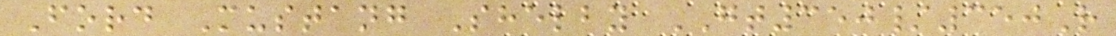Ford Mustang Shelby GT350/350R
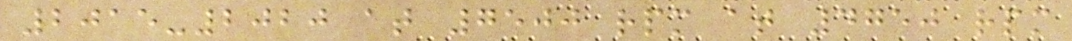2015-2020 at 7500 rpm at 4750 rpm
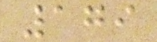179
